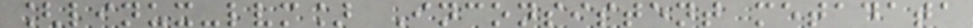[linux-lvm] Inconsistent metadata
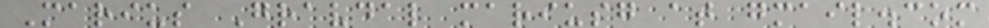Marius Gravdal mariusg at gmail.com
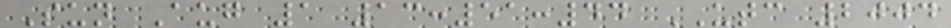Sun Aug 1 13:51:44 UTC 2004
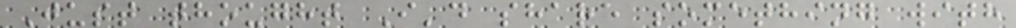Just thought I'd share something with
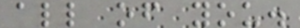all of you.
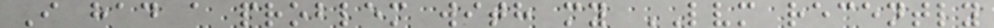I had a problem with my LVM recently
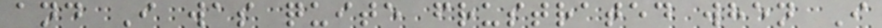and I was quite frustrated when I
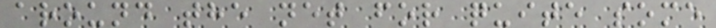around the net for quite some
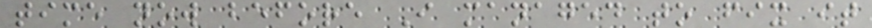time now before I managed to fix it
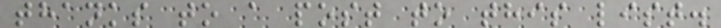thanks to a post to this list.
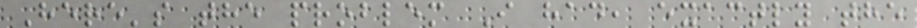Here's the problem I had, exactly the
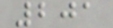201
